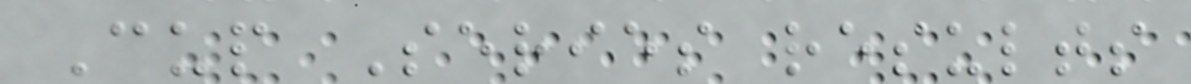Cup Series results
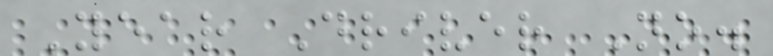Year Driver No.
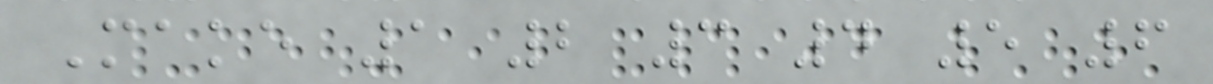Make 1 2 3 4 5 6
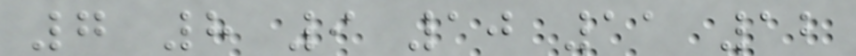7 8 9 10 11 12
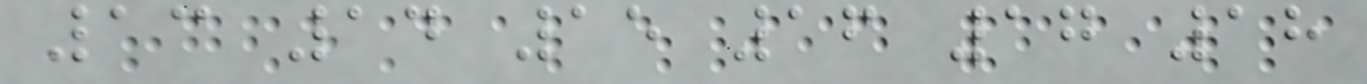13 14 15 16 17 18
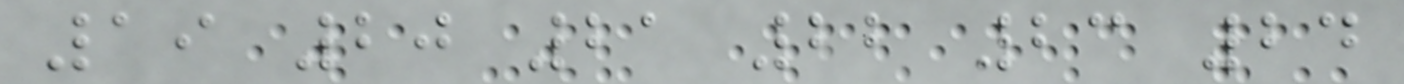19 20 21 22 23 24
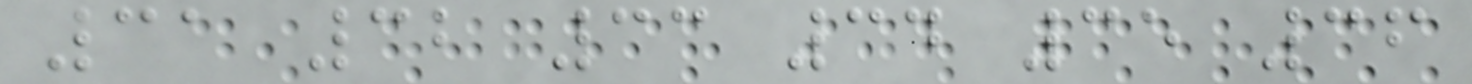31 32 33 34 35 36
